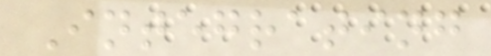Integrating
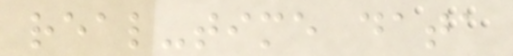real-time data
